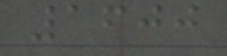1600
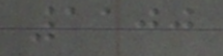1100
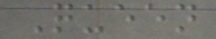Queen
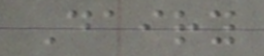Dairy
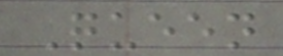Queen
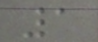1
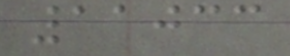11033
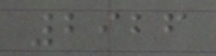2926
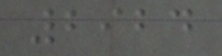2924
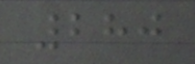280
